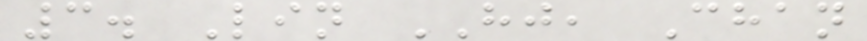3. Lin HJ, Chan
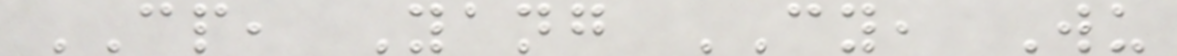CP, Yang CY, Wu
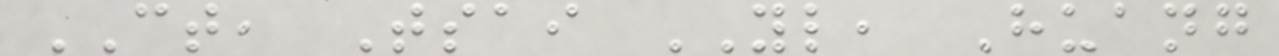CT, Tsai YL, Huang
